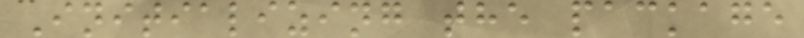Initializing the package
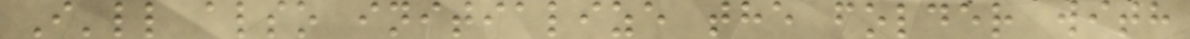I'll also initialize the folder with
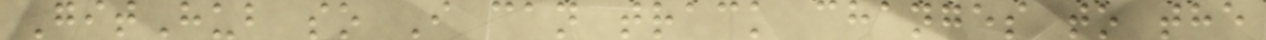GitHub so I can track changes to the
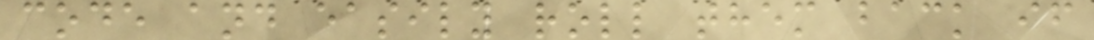code and easily roll them back if
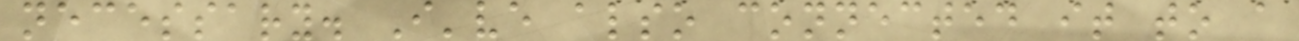necessary. I've also connected it to a
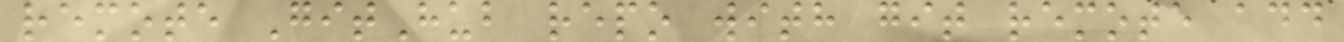remote GitHub repo with git remote add
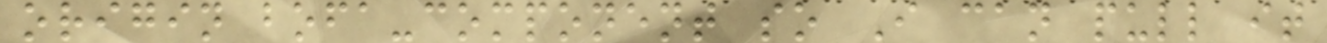origin bofa-component so I can pull it
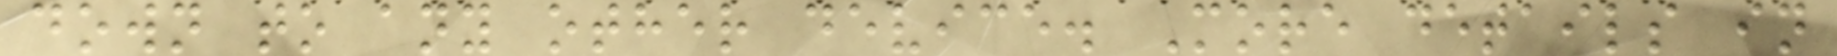down to any other device. More details in
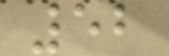52
